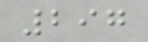297
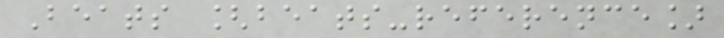Beats [beats-reference]
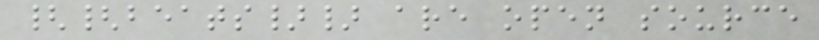{{beats}} are open source
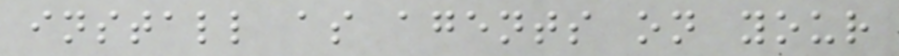install as agents on your
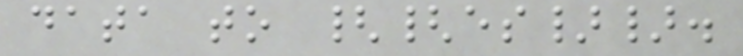data to {{es}}.
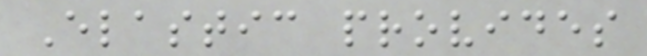Elastic provides
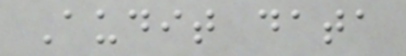Audit data
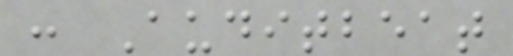: Auditbeat
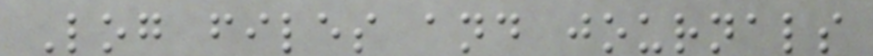Log files and journals
